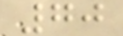70
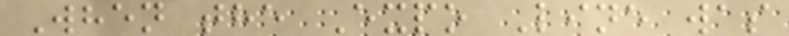When the Expo Line was
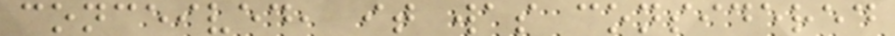conceived, it was considered
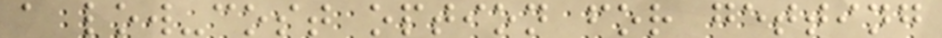a low-cost option for getting
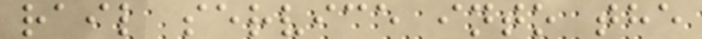rail service into the
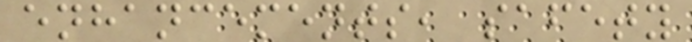enhancements, safety
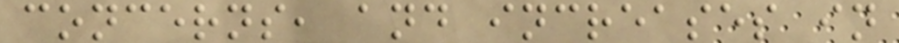concerns, and increases in
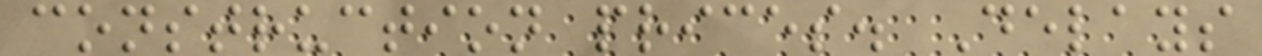construction prices. Delays
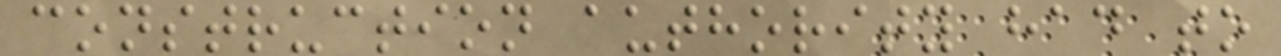construction authority had to
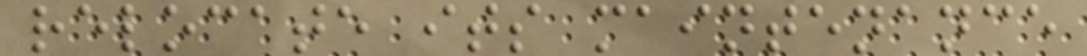relocate its maintenance
